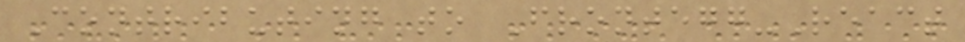Contributing to Frontegg-React
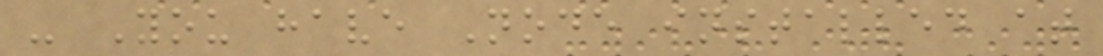- You have Node installed at
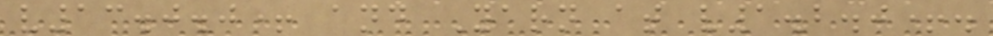v13.0.0+ and Yarn at v1.2.0+.
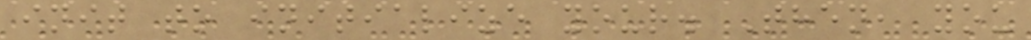init to initialize your. Then, you
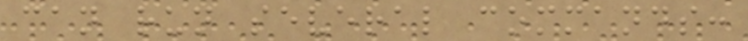can run several commands:
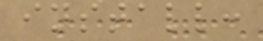install:
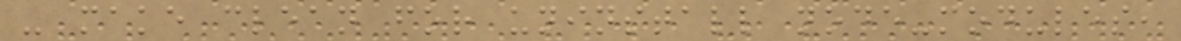- make clean for uninstall node-modules,
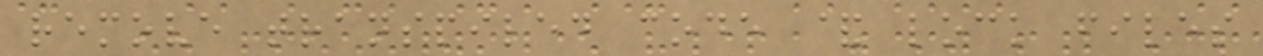remove transpiled code & lock files
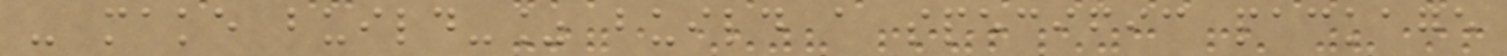- make build-% build a specific package
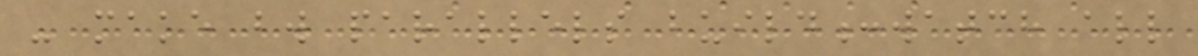- make bw parallels build:watch all
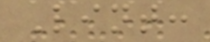Lint:
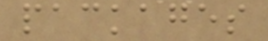packages
